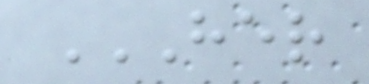HER
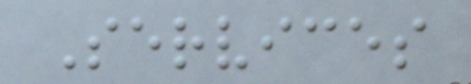Services
